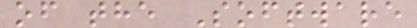of the Software
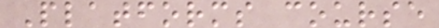Platforms course
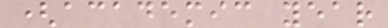(academic year
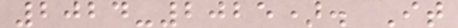2024-2025). It
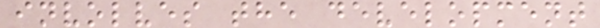involves the development
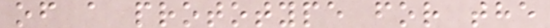of a prototype for the
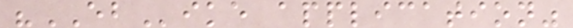"EBike application"
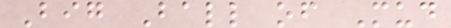Big Ball of Mud
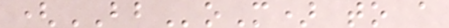(BBoM) to a
